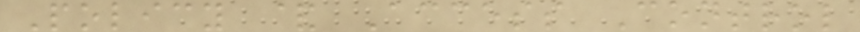Policy & Access Control
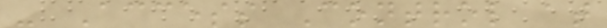- Access Control at
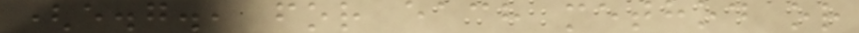(e.g., for each method or
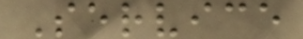Service
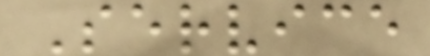Service
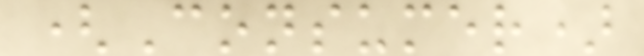(Consumer)
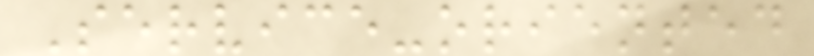Service-oriented
